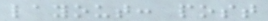layout: post
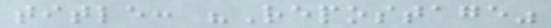title: "Repostage"
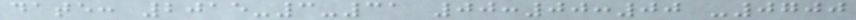date: 2015-3-31 00:00:00 -0700
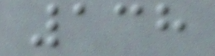138
